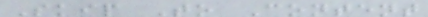Skip To Content
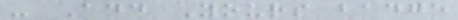- Add Yours badge
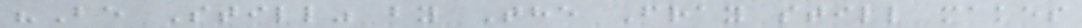"Be Still" by The Fray still makes
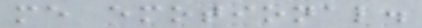me emotional.
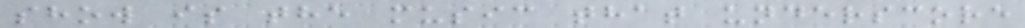show is the music that underscore
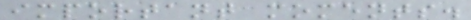important moments.
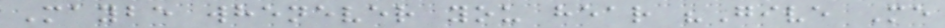Maybe whenever you hear "Give Me
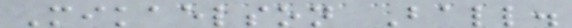Mikaelson Ball.
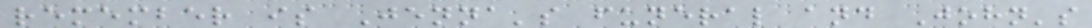remember is Jenna's funeral and John's
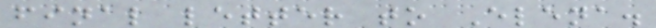final letter to Elena.
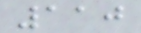110
